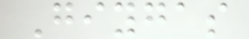Giygas
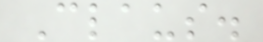Claus.
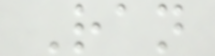Ran
